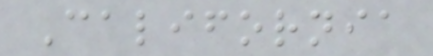California
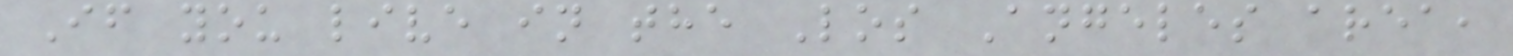If you live in the Los Angeles area,
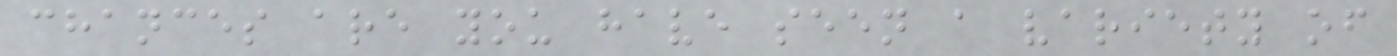chances are you have seen a variety of
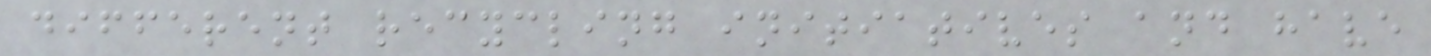different recycling initiatives and have
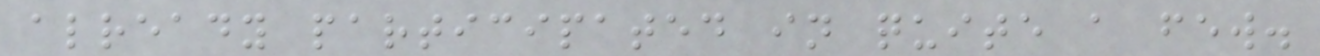already participated in quite a few.
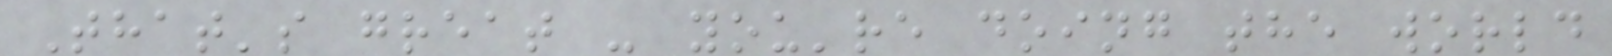That's great - you're doing the world
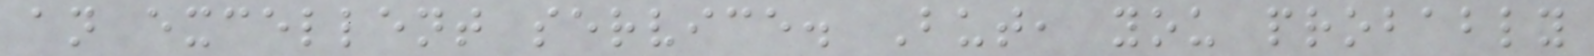an excellent service. But, you probably
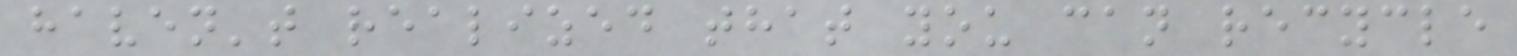haven't realized that you can recycle
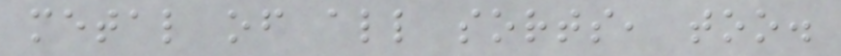metal of all sorts, too.
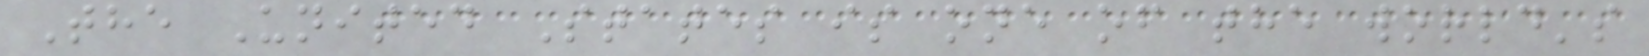The United States is one of the world's
